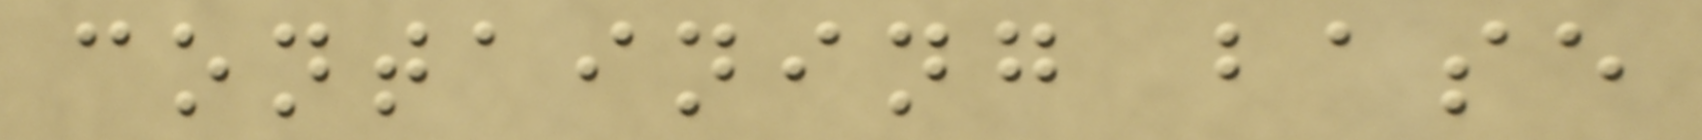containing base
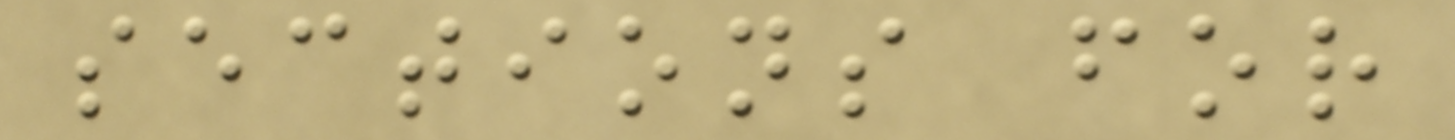sections for
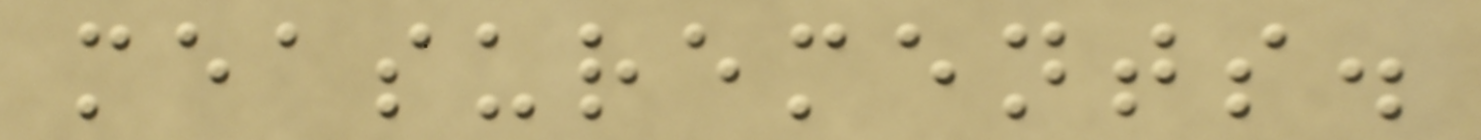measurements.
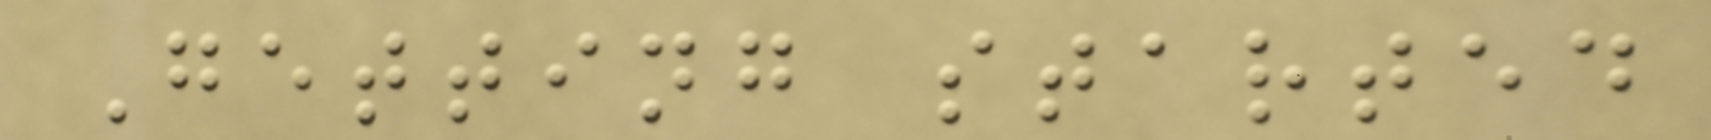Getting started
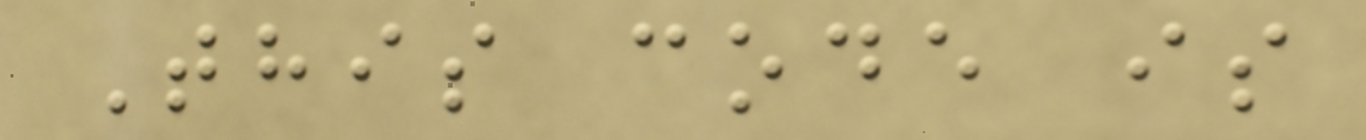This code is
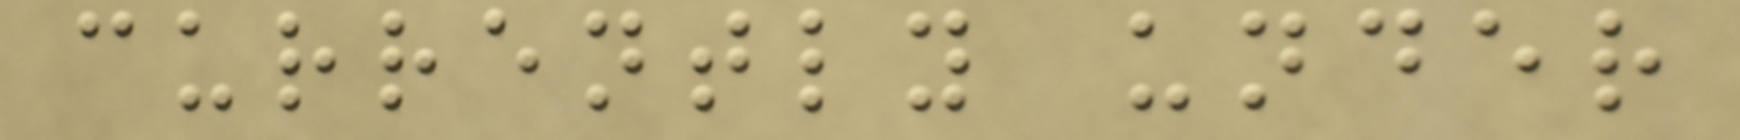currently under
